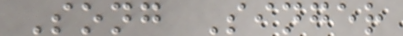Song Singer
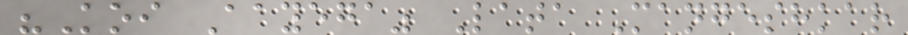"Koi Aayega" Lata Mangeshkar
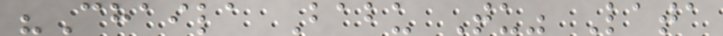"Chaila Babu Tu" Lata
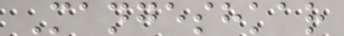Mangeshkar
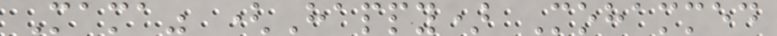Mama" (Happy) Mohammed
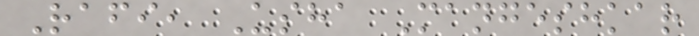Rafi, Usha Mangeshkar
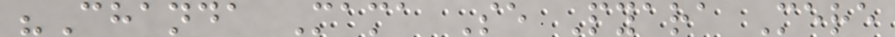"Chanda Mama Se Pyara Mere
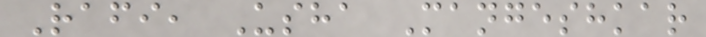Rafi, Usha Mangeshkar
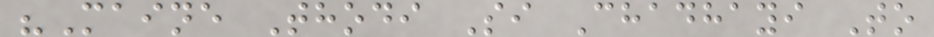"Maine Thodi Si Chadhayi To
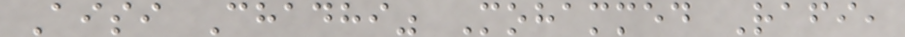Aisi Chadhi" Mohammed Rafi,
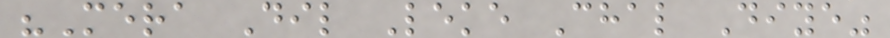"Mera Dil Leke Chal Diye"
